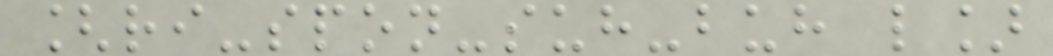[ri-spon-suh-buh l]
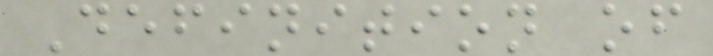Definition of
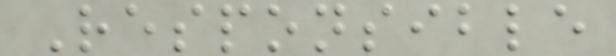Responsible
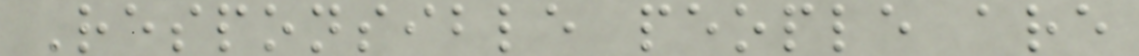Responsible people are
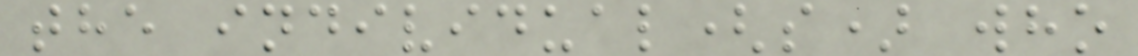the individual(s) who
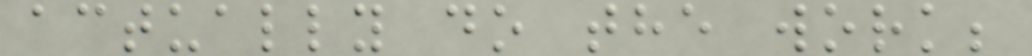actually do the work;
